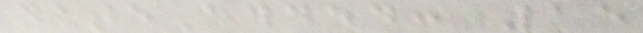dateAdded: 15
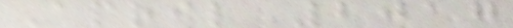April 2017
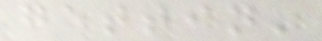gettin'
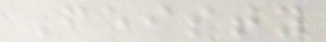Feisty
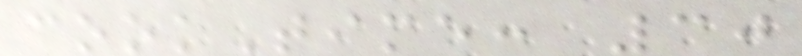cookTime: 30
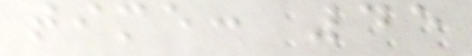time: 45
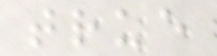true
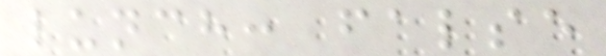lunch: false
